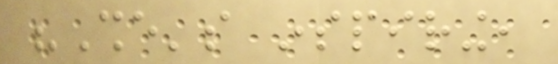"She's inspiring,
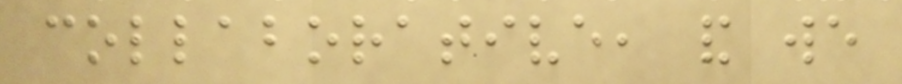collaborative, and we
